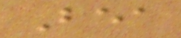Bea
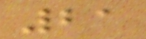21
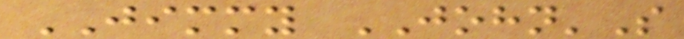JIMMY JOHN'S
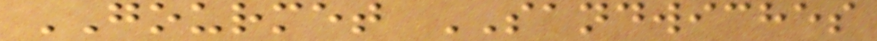GOURMET SANDWICHES
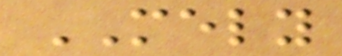MELY
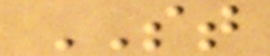ST
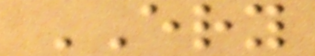ERY
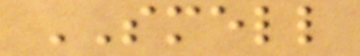SMELL
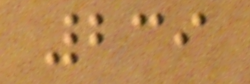239
